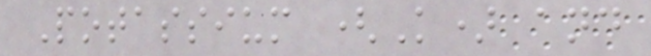Potassium (K) and
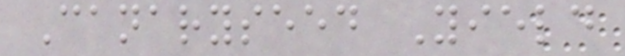Canaryseed Yield
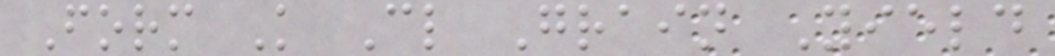Form K Cl Grain Yield
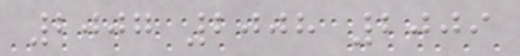2007 2008 2009
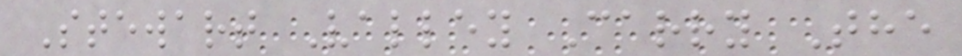Stewart Valley Carry The
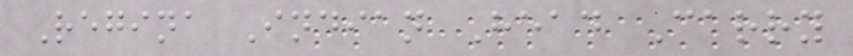Regina Indian Head Carry
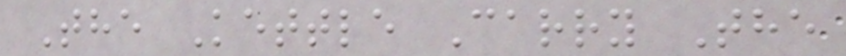The Kettle Carry The
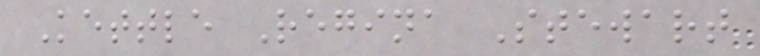Kettle Regina Stewart
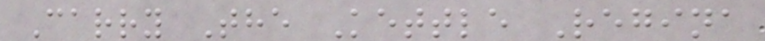Carry The Kettle Regina
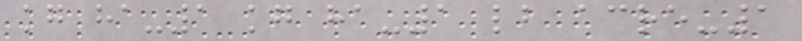kg ha-1 kg ha-1 lb acre-1
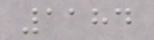1184
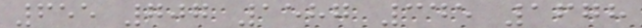655 707 1587 345 1678
